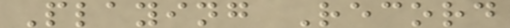Playing Record
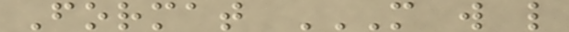Format M W L
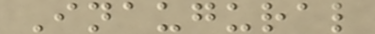Inaugural
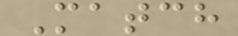Match
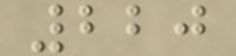220
